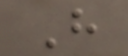H
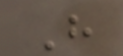H
